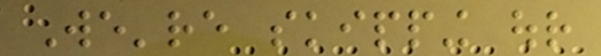We're skipping our
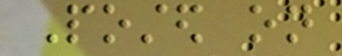Posted on
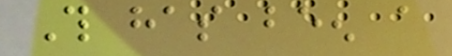This has been a
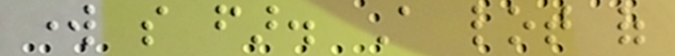work so far. A lot of
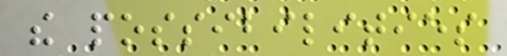the possibilities
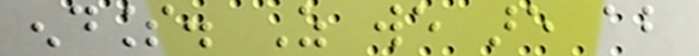endless. As we are about
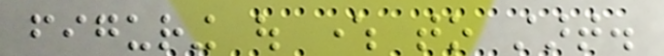figuring out where to start.
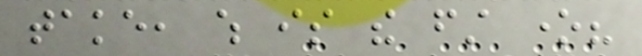take, which is the first one?
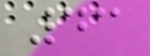43
